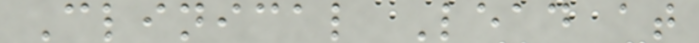Clinical Lead at
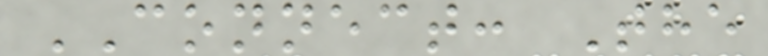CONNECT: The
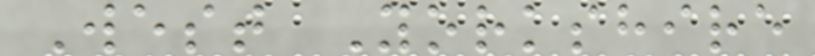West Yorkshire
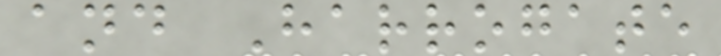and Harrogate
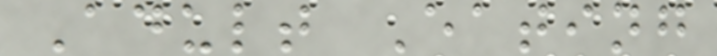Adult Eating
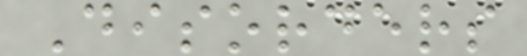Disorders
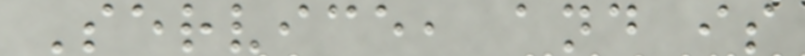Service, and is
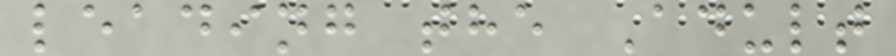leading the Adult
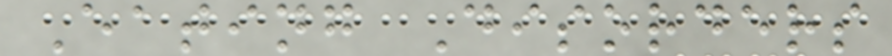Eating Disorders
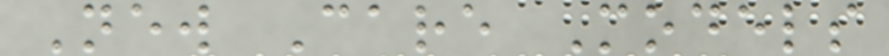New Care Models
